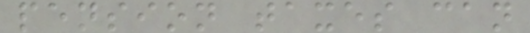pension taxes can
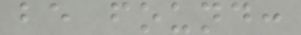be found:
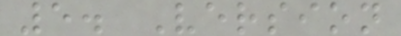5. Version
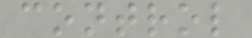control
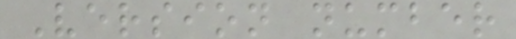Version number
